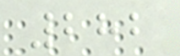282
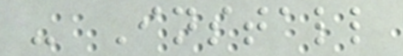- Install
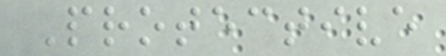Protective
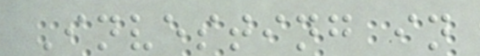Investing in
